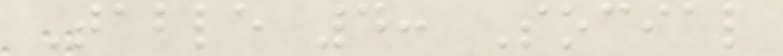Table 4: Social
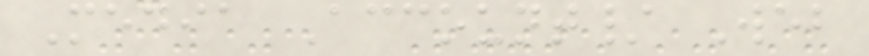Media Account/ Web
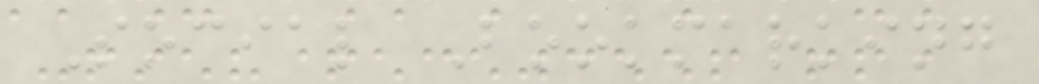Social Bookmarking
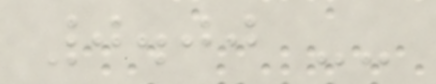0.00 --
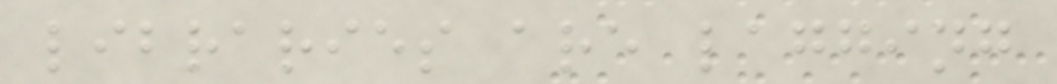libraries are lagging
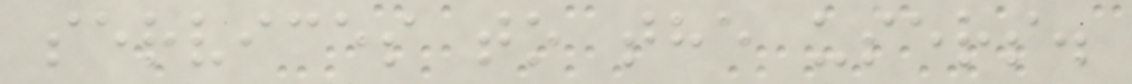services to the users.
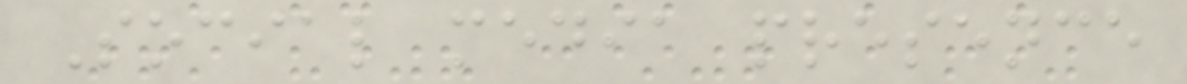Social media presence
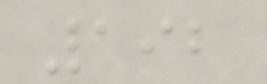192
